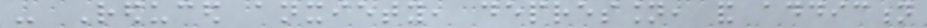- Reduced anxiety, depression, and addiction
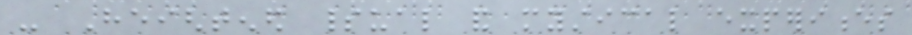- Heightened spiritual and mystical experiences
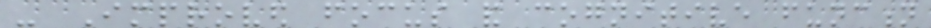- Improved focus and cognitive function
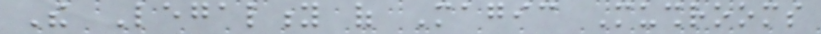The Legality of Magic Mushrooms
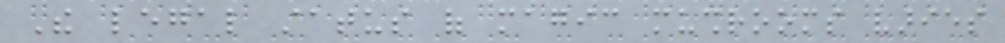The legal status of magic mushrooms varies
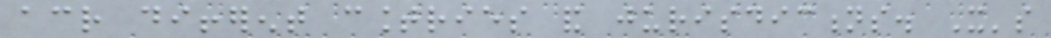across different countries and jurisdictions. It's
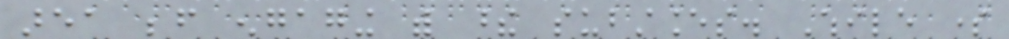area before engaging with these substances. While some
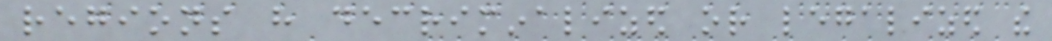regions have decriminalized or legalized the
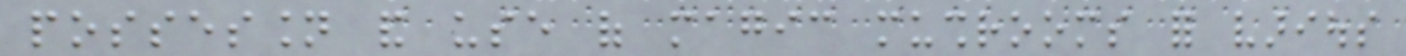possession and use of magic mushrooms for various
